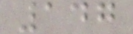147
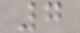7
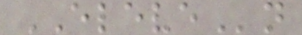ELEVEn
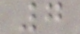7
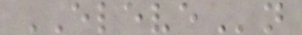ELEVEn
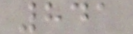841
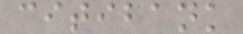citibank
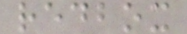redbox
